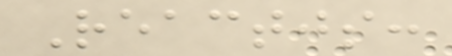Reactjs:
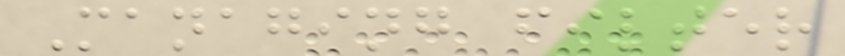Managing filter
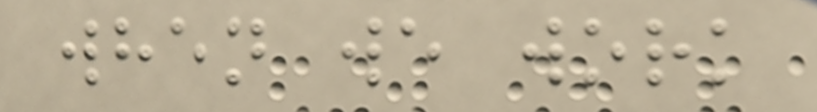when we work
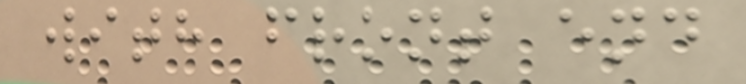with front end
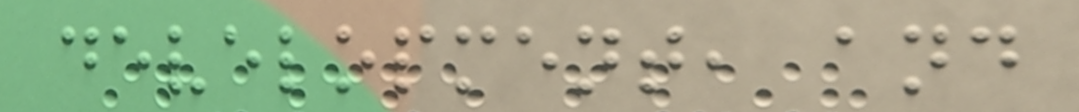development, and
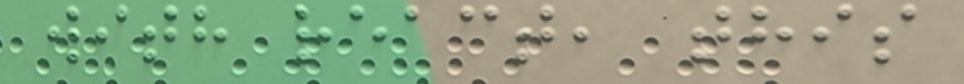with react, this
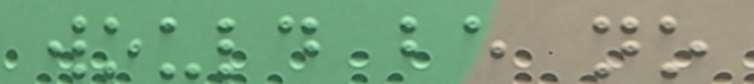would be no
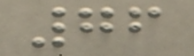76
